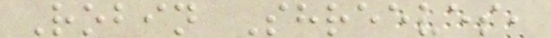Robin Shreeves,
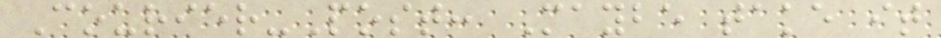Courier-Post: Maybe take it
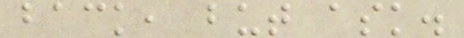back, but ask.
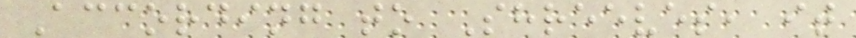According to Shreeves, it
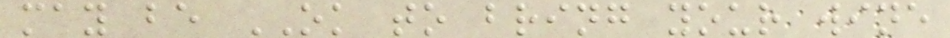may be OK to bring your wine
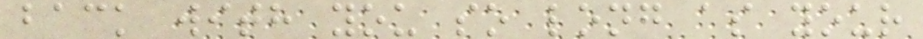back with you so long as your
